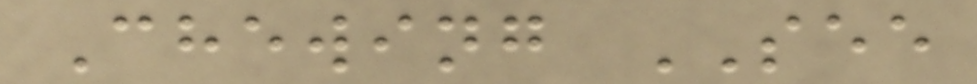Chewing SEE
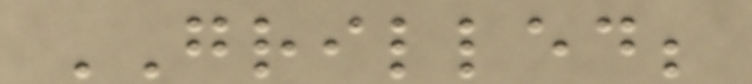GRILLED;
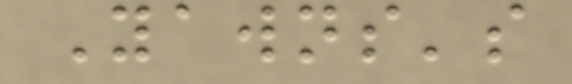Yawns's
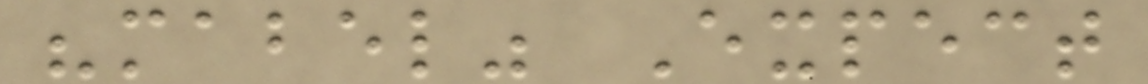"mabel" Expect
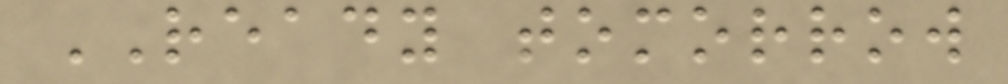READY tomorrow
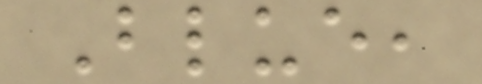Blue,
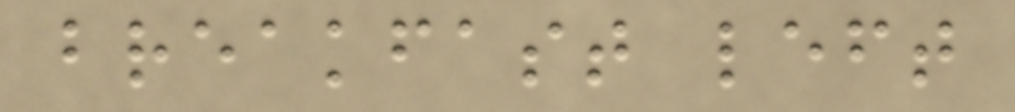breakfast left
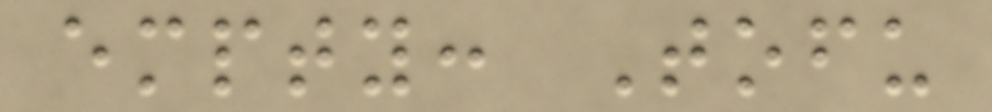empty: Tofu
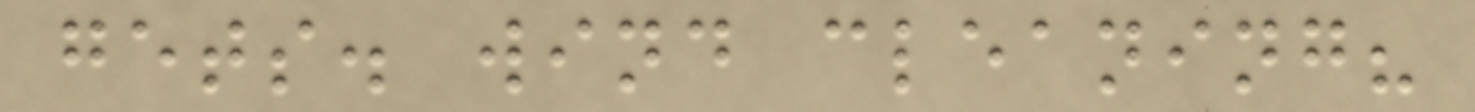gets. wind cleaning?
